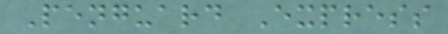Penguard Express
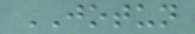JOTUN
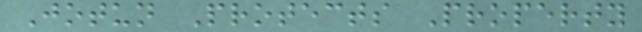Jotun Protects Property
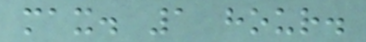max. 1 hour.
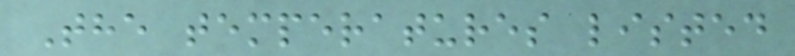The temperatures listed
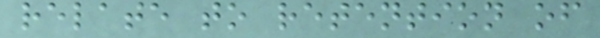relate to retention of
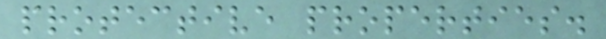protective properties.
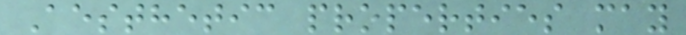Aesthetic properties may
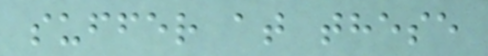suffer at these
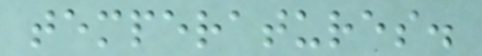temperatures.
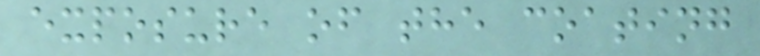exposure of the coating
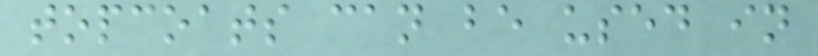topcoats can be used in
